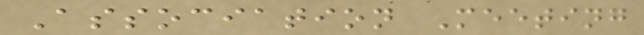Association Meeting
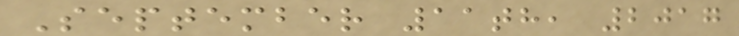September 11th, 2017
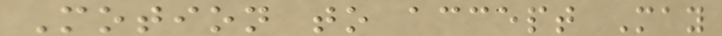Motion to accept May
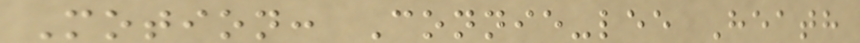Motion: Connie-lee Heath
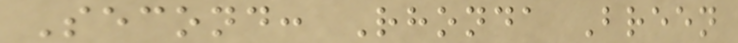Second: Rhonda Breen
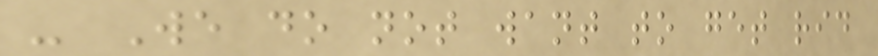- We do not want to get rid
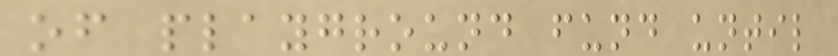of playground fund until
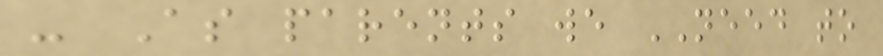- As parents we NEED to
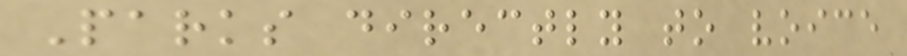Parks directly to voice
